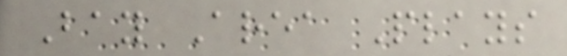Bay Area Plays
